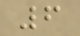6
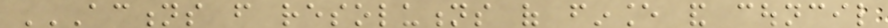ACTIONS FROM RESOLUTIONS OF FINANCE AND COUNCIL
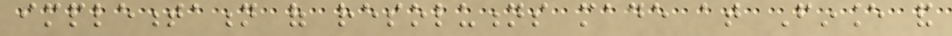implementation of resolutions made at Finance and
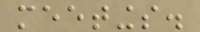meetings.
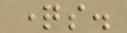questions.
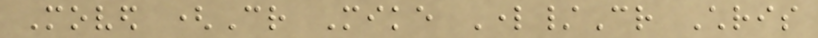Moved (Cr Mike Lord/Cr Chris
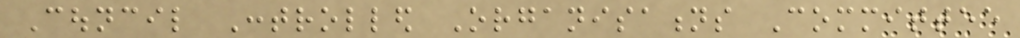Council Controlled Organisations Committee
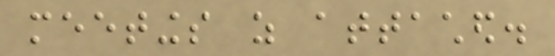meetings as attached.
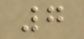7
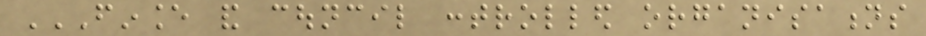FINANCE AND COUNCIL CONTROLLED ORGANISATIONS
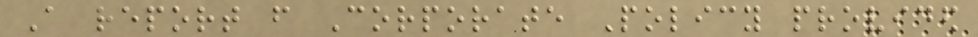A report from Corporate Policy provided
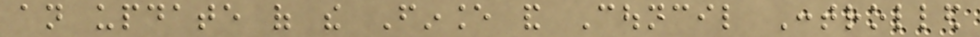an update of the Finance and Council Controlled
